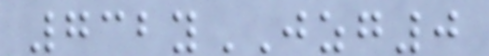732yJZG0
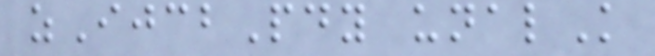zIjcbPdy unalK
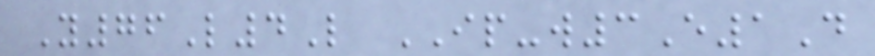Y76L4L IP-w3E1D
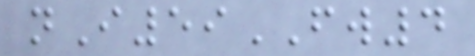nI59FW4
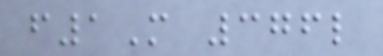f1M 376l
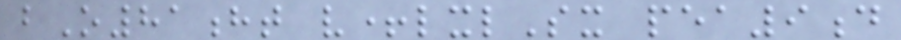bO81ht v+lxlSx pea9d
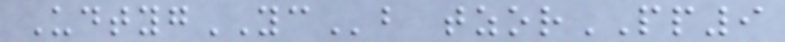UdtygYCb tzorPP9
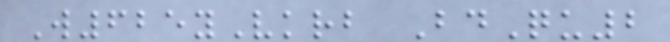W625yVkrb BdQu2
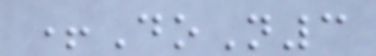+DoN3
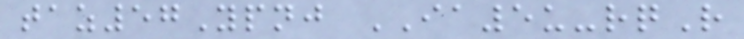taz57Ypnj IA5u-rqR
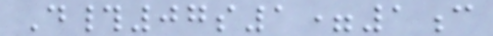D#07s1=1c
